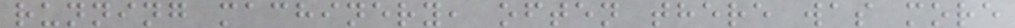running machinery, often there was more
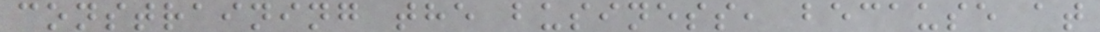constraining the business, because at
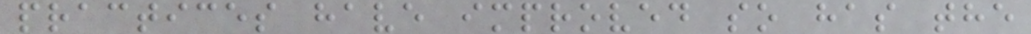practices have improved so has the
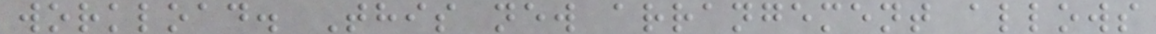workload. This new arrangement allows
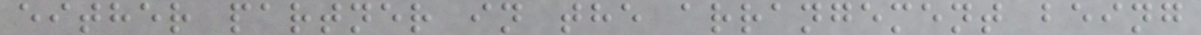either partner in the arrangement being
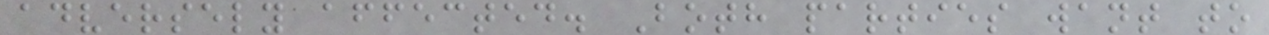adversely affected. Both parties want to
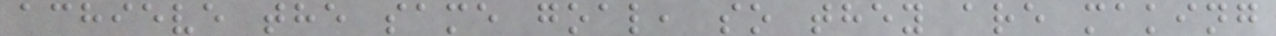achieve the same goal, so they are making
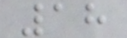18
